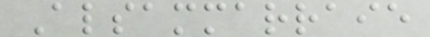Alsammarraie
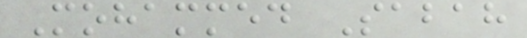Mohammed Sabah
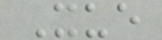Xue
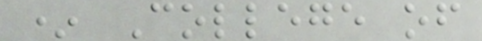* College of
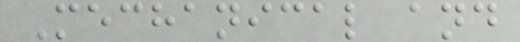Mechanical and
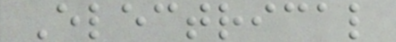Electrical
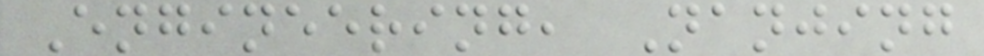Engineering, Nanjing
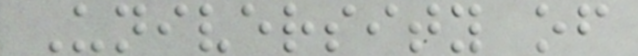University of
